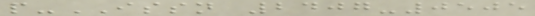p-ISSN 2407-0505
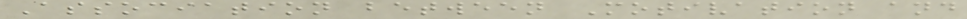Association between Motivation and
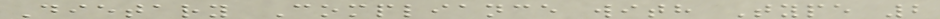Dietary Compliance with Type 2
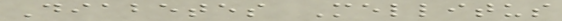Diabetes Mellitus
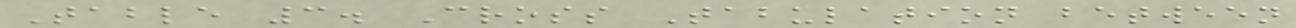Table 3. Cross Tabulation between
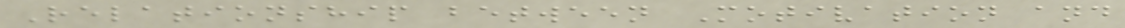Relationship between Motivation and
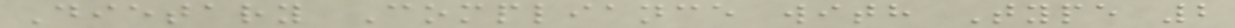Dietary Compliance with Type 2
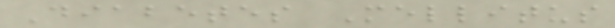Diabetes Mellitus
